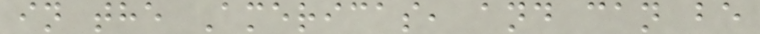in the Americas, and can be
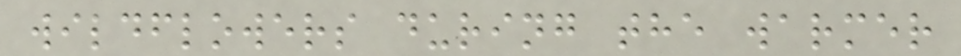wildflowers during the warmer
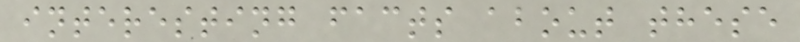interesting facts about these
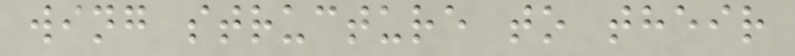wing structure to their
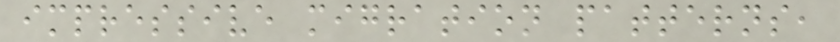impressive migration patterns,
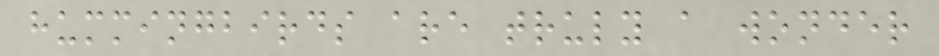hummingbirds are truly a wonder
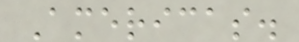Americas.
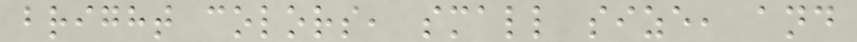bright colors, small size, and
